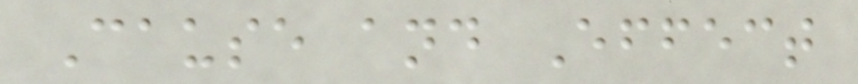Cause and Effect
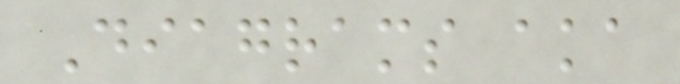Diagrams aka
